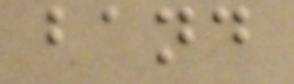band
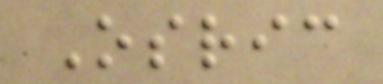Osric
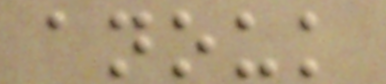anouk
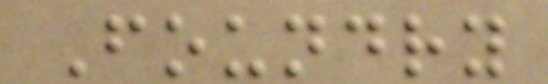Foundry
